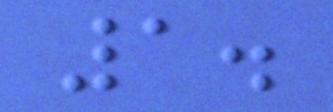1.
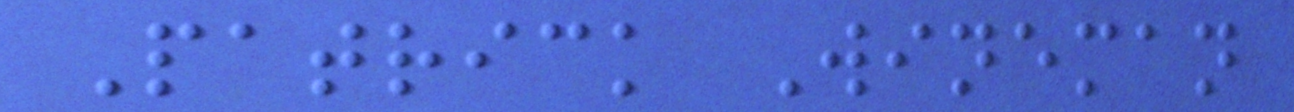Patrick Wineman
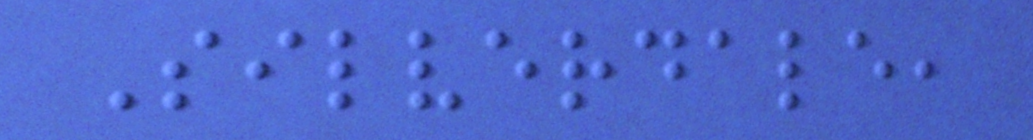Silverdale,
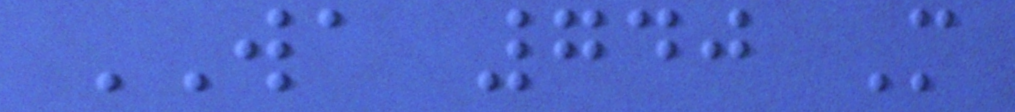WA 740 M
